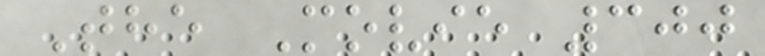The Movie 300
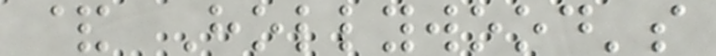& Hollywood's
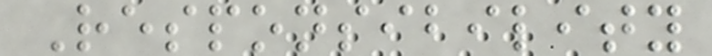Responsibility
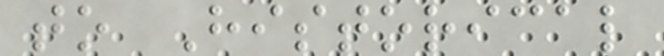to Historical
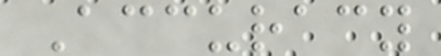Accuracy
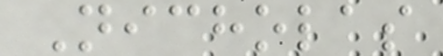Nicholas
